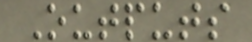Outputs
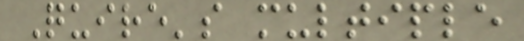Quire's multiple
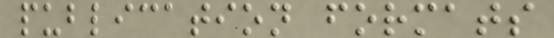publication formats
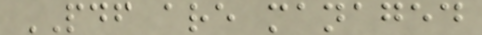PDF are managed
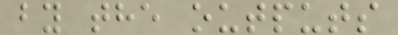by the outputs
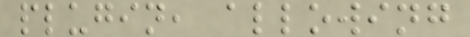plugin, allowing
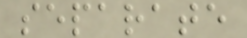separate
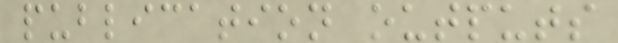publication outputs
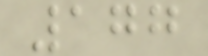177
